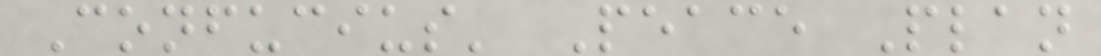Confucius' Peace Plan
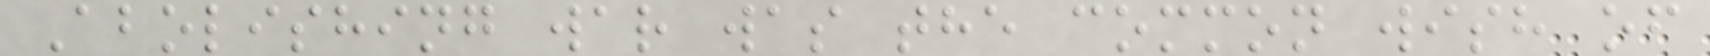Abolishing war was the common wish of
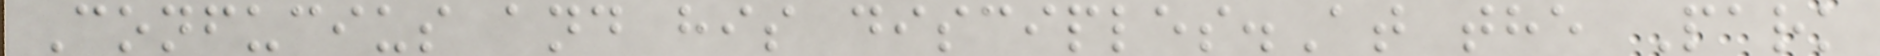Confucius and his disciples.At the Park
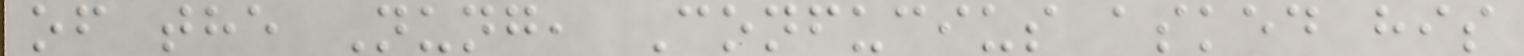of the Nung, Confucius asked his
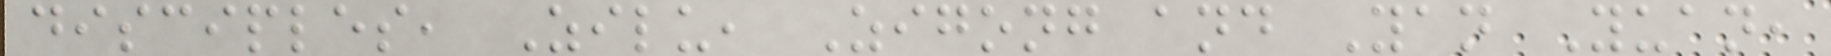disciples, Zilu, Zigong and Yan Yuan,
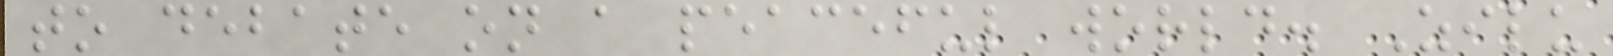to debate on a peaceful world. Zilu
